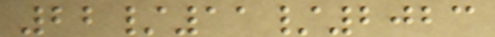22/11/2023
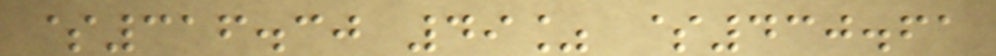$316.30 49% $430.61
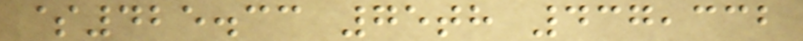$425.33 75th 437,332
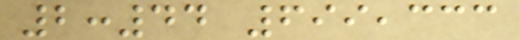2:44 699,333
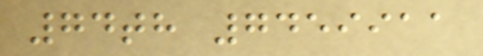74th 7459911
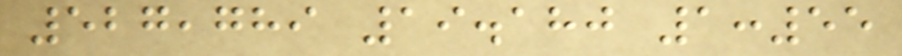527,789 19.180 1:55
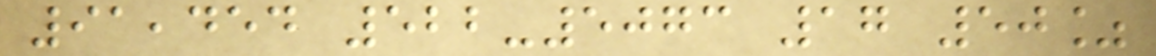91,454 522-5073 17 50%
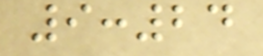9:24
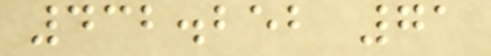432.252 71
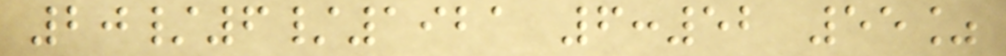20/6/1921 6:52 55%
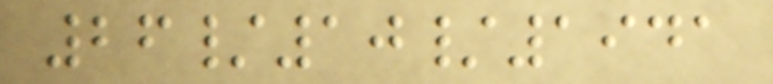26/10/1941
